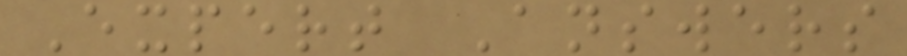Expert Answers
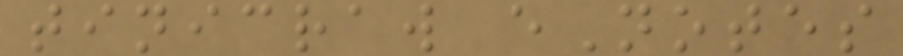tinicraw eNotes
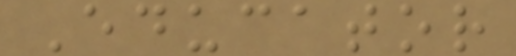Educator
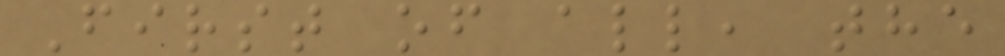First of all, the
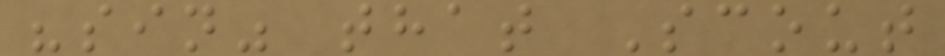"sin" that Scout
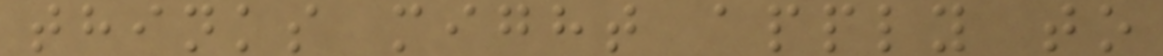thinks might apply to
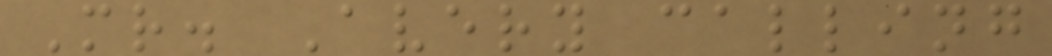Mr. Avery calling
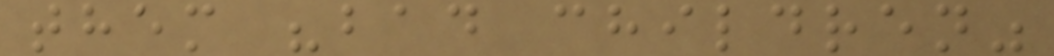them "bad children"
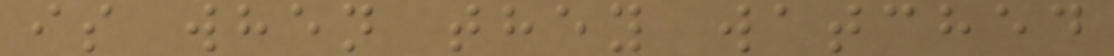is when they watched
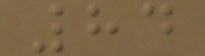84
